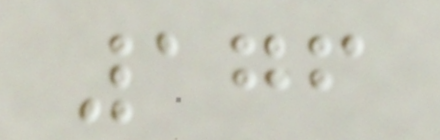176
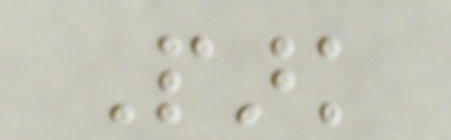Park
